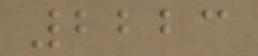2223
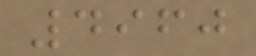4960
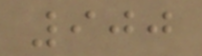900
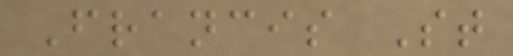Francis St
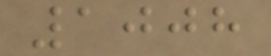1008
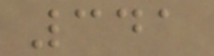341
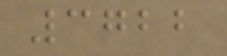3722
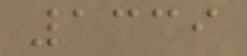1339
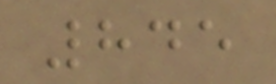845
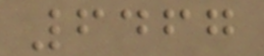6467
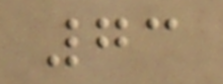73
